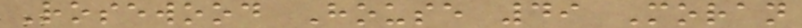Rosewood House 49 Moran
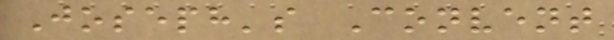Joseph's Convent
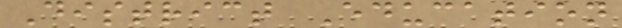District Education
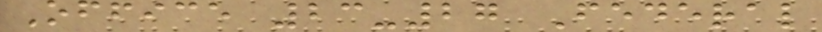Office 23-27 Federal
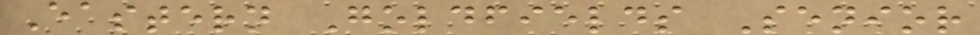Eastern Goldfields Senior
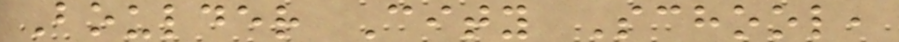Boulder City School,
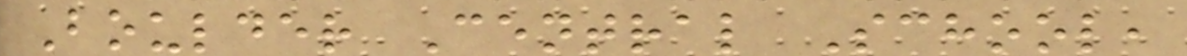Boulder Central School,
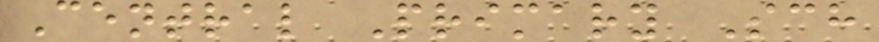Central Primary Sch
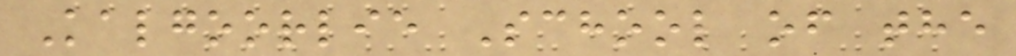Kalgoorlie School of the
